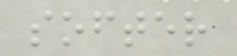softer
